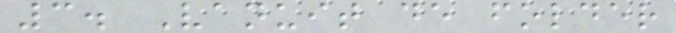3. Vanuit de folder
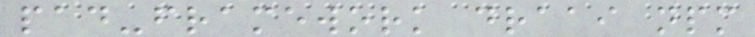pad-framework draai npm
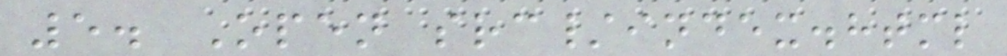5. Open src/index.html
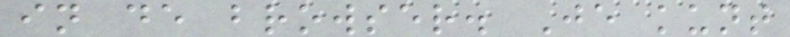in de browser. Je kunt
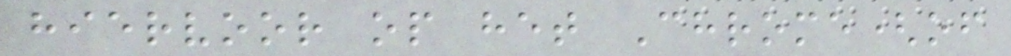hiervoor op het Chrome(of
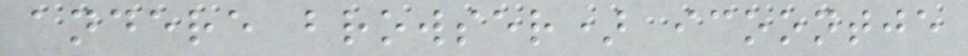andere browser) icoontje
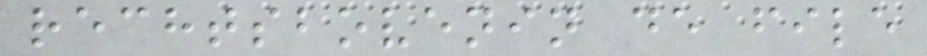rechtsbovenin de file
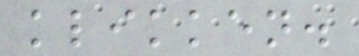klikken.
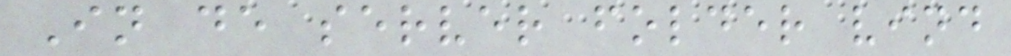In de server folder vind
